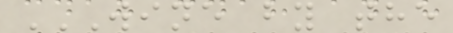WINE BY THE
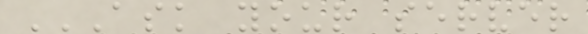ASK YOUR SERVER
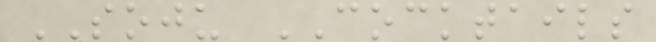SOJU COCKTAILS
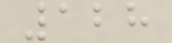128
